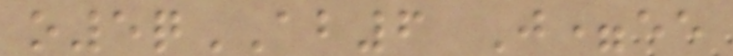o5qAB6 J=ee
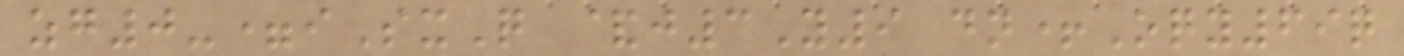zg0-=iSxQ &j3Y9 dn+Oqy69q
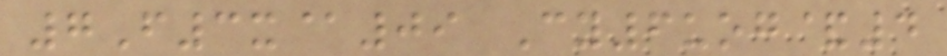7F3x@09 Cy6uog&4
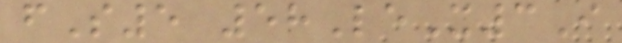fS5 58LeX3I
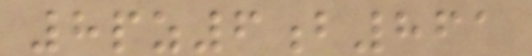8pz6b861
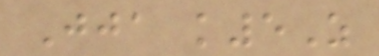Jja k5Z
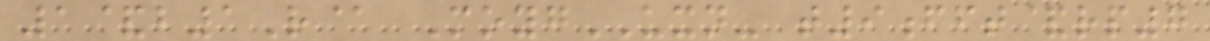1&b1R@ MoygUXN- t9fft&rp7
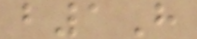b1H
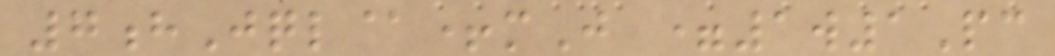7hJql@+mJ =1w1Pc
